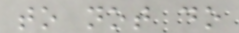to not do
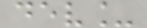dev_
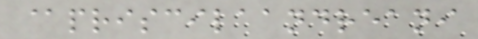@priscilaandreani
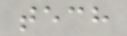tech
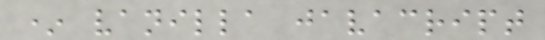* vanilla javacript
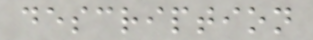description
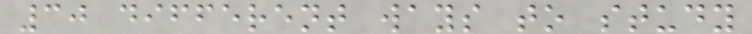30 different ways to study
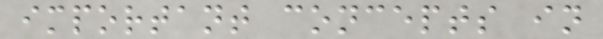important concepts in
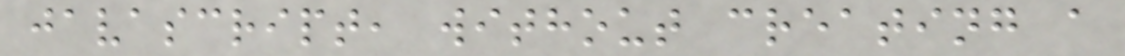javascript, without creating a
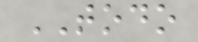TODO
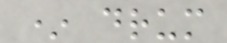* drum
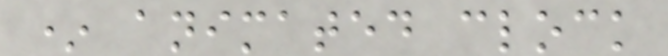* animated clock
